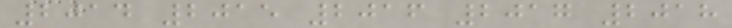2014 2015 2016 2017 2018
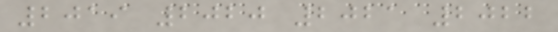2019 2020 2021 2022
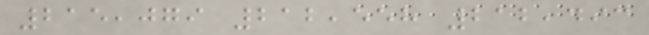215,079 212,558 212,493
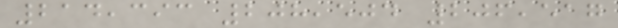214,393 208,504 206,517
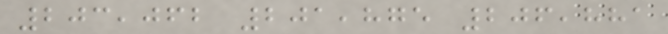203,062 201,875 206,881
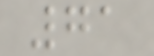71
